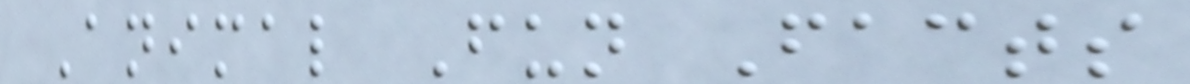Animal Fun Facts
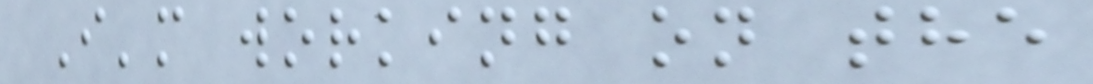I'm working on the
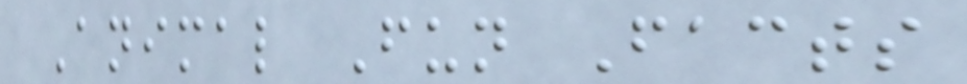Animal Fun Facts
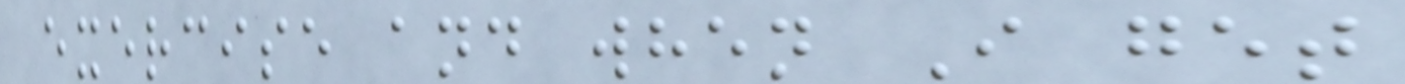exercise and when I get
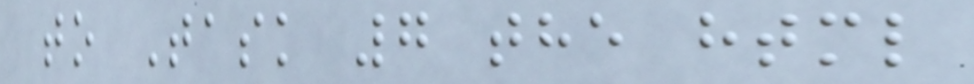to Task 7 the html
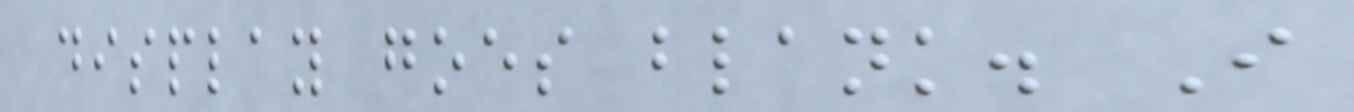display goes blank. I
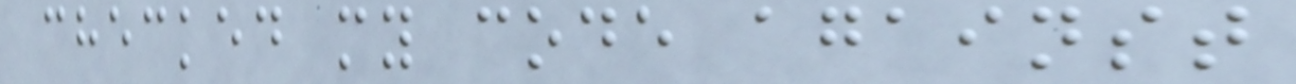checked my code against
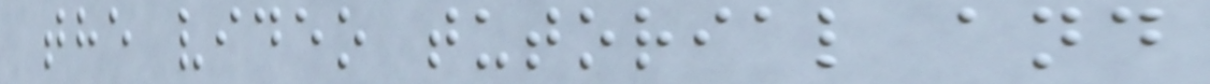the video tutorial and
